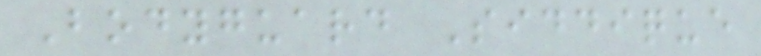Bodyguard Siddique
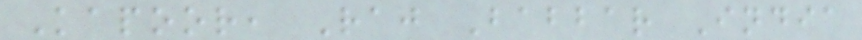Kapoor, Raj Babbar India
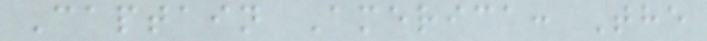Captain America: The
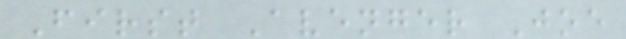First Avenger Joe
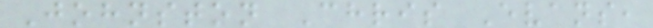Johnston Chris Evans,
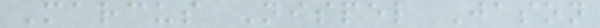Marcus Nispel Jason
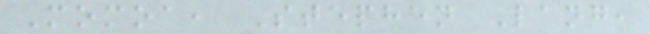Momoa, Stephen Lang,
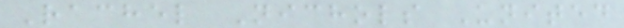Rachel Nichols United
